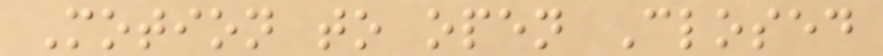Motion to open Closed
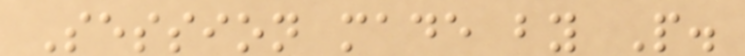Session made by P.
